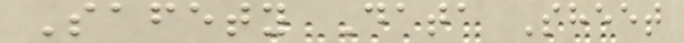Safety Data Sheet
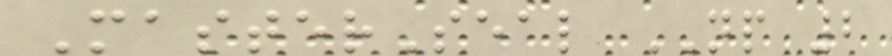MasterSeal NP 2
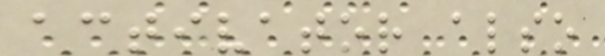activator also
